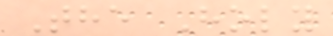The Holy
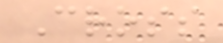Cross
